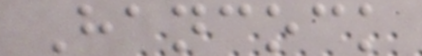Hancock
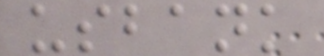usbank
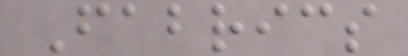Fabrics
